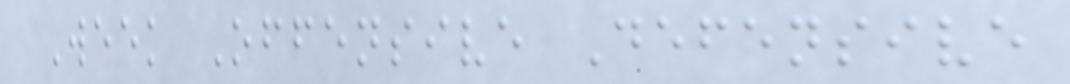Week Offensive Defensive
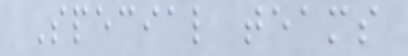Special teams
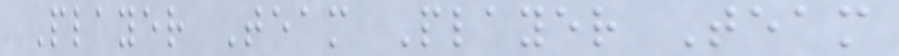Player Team Player Team
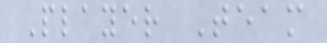Player Team
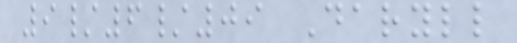9/6/09 Daryll
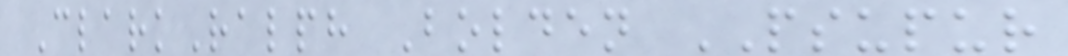ClarkRalph Bolden PSUPUR
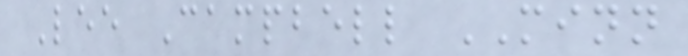Lee Campbell MINN
